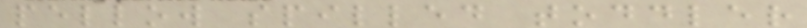pellow spilled toddler
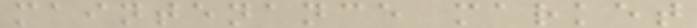maintenance market
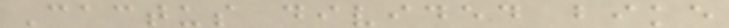Cactus divided bike
